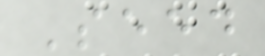Seed
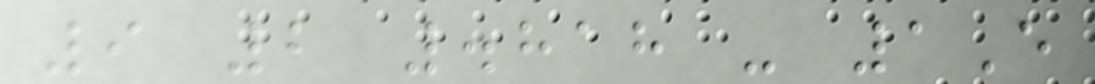9 2 .818 - 1E
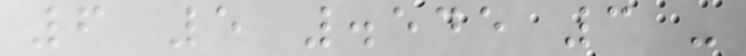6 5 .545 3 -
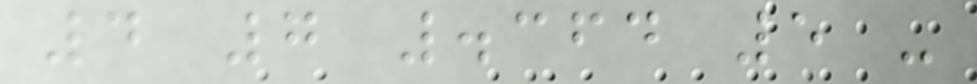4 7 .364 5 -
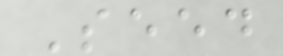Seed
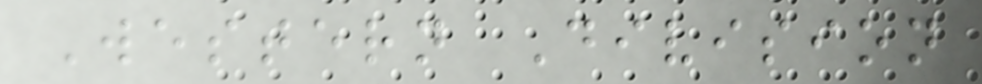Western Division
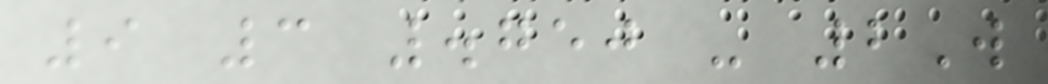9 3 .750 - 2W
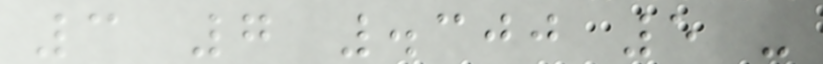3 7 .300 5 -
